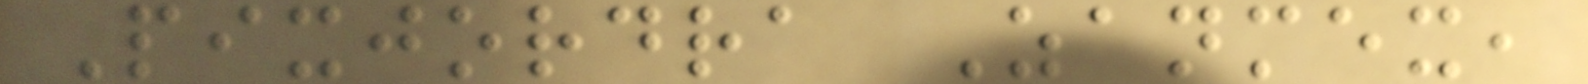Pixjordra Zanmex,
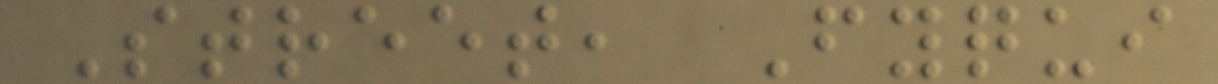Street, Fyqui
